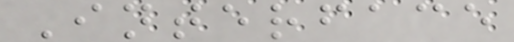Interface
